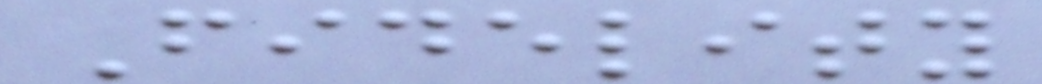Fidelity
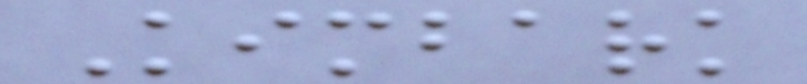Kimbark
